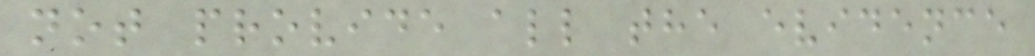not provide all the evidence
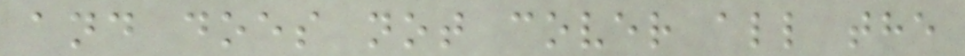and does not cover all the
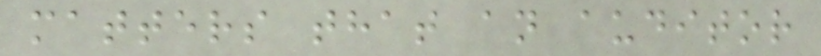matters that an auditor
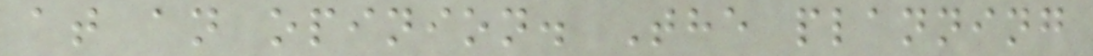at an opinion. The planning
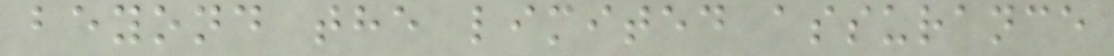beyond the limited assurance
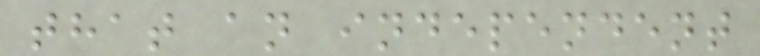that an independent
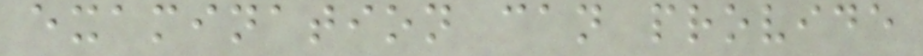examination can provide
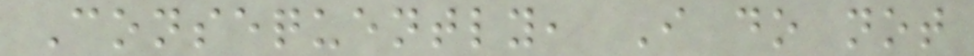Consequently, I do not
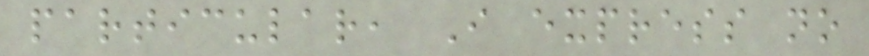particular, I express no
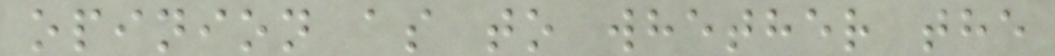opinion as to whether the
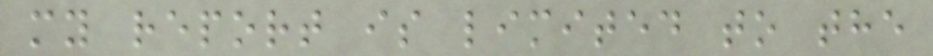my report is limited to the
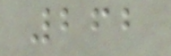262
